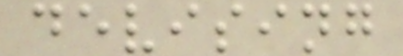devising
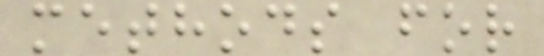methods for
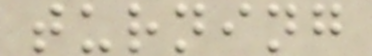turning
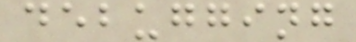debugging
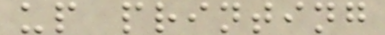up printing
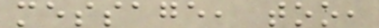message, too,
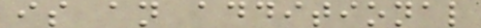is an additional
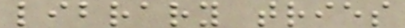library tries
